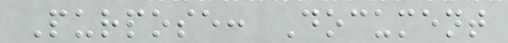Purpose: Document
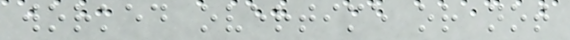worked overtime or not
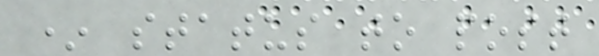* status to post
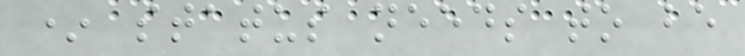* status needs to be
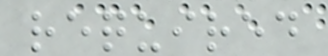required
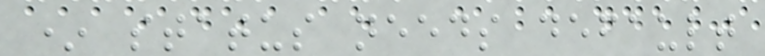* status needs default
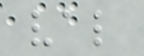val
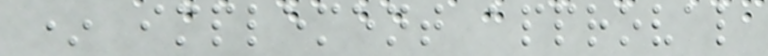* implement approval
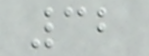32
